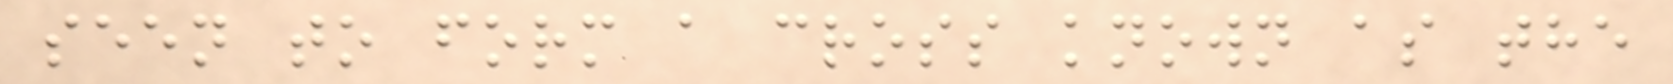seen to form a cross known as the
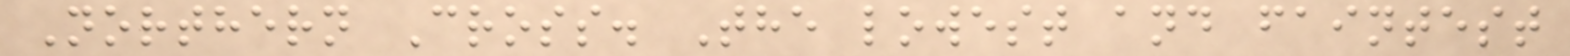Northern Cross. The lowest and faintest
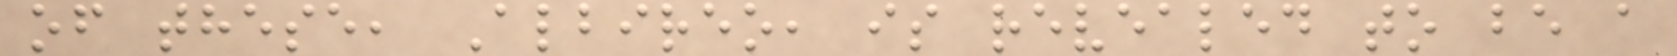of these, Albireo, is revealed to be a
